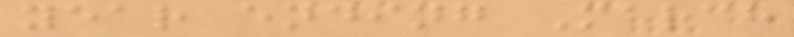year ending March
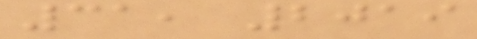31, 2019
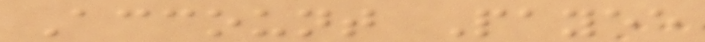Account Payee
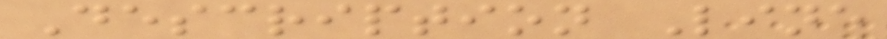Description Line
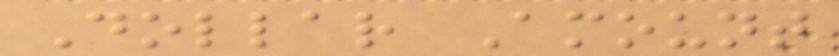Dollar Amount
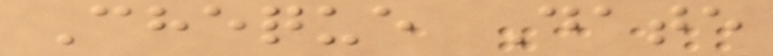Cheque Date
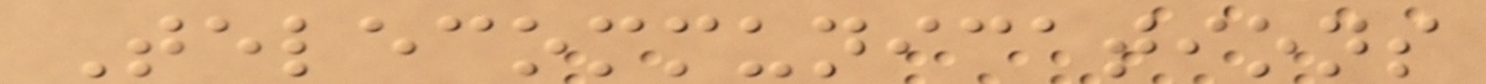Telecommunications
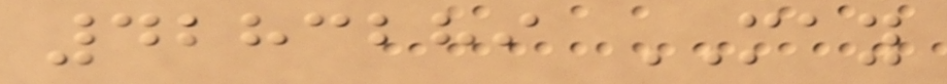4283289 MAY
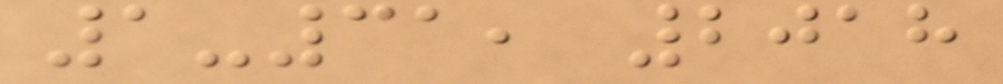1-31, 2018
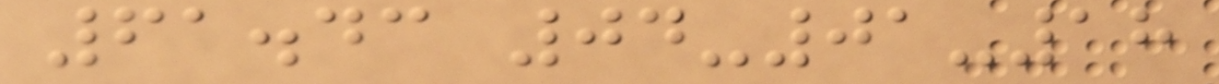61.43 04-01-18
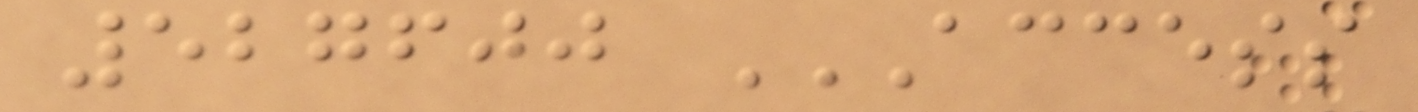527600 ACCESS
